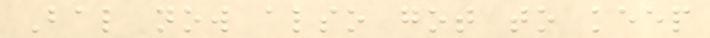Bal now also got to keep
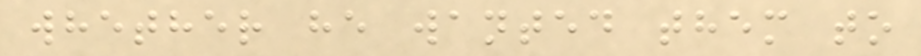whether he wanted them to
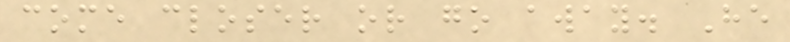come closer or go away. He
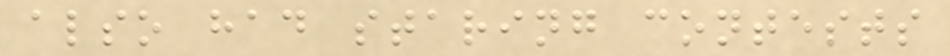also had staring contests
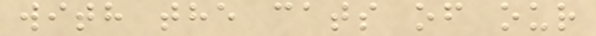with the cats of our
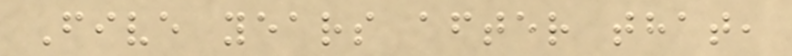Five years after that,
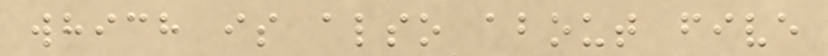which is also about five
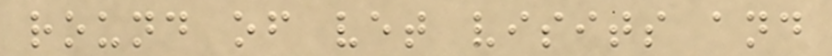round of vet visits and
